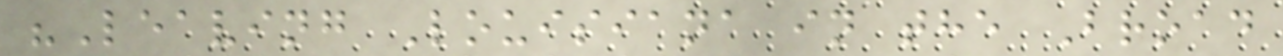"Leaving Louisiana in the Broad
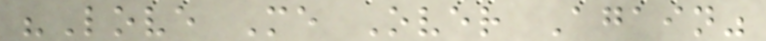"Love Me Over Again"
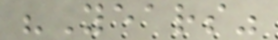"Years"
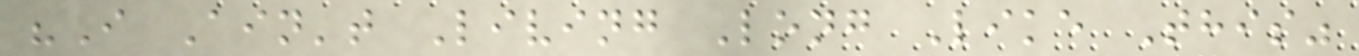"I Ain't Living Long Like This"
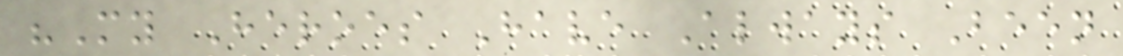"My Heroes Have Always Been
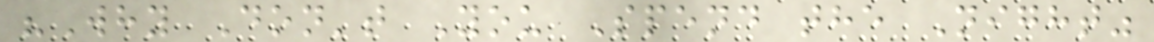"Why Don't You Spend the Night"
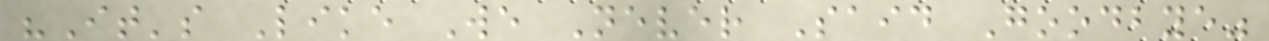"It's Like We Never Said Goodbye"
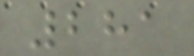281
